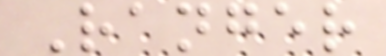Ranger
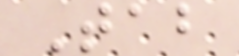Tab
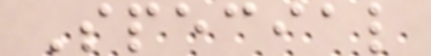Special
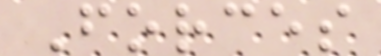Forces
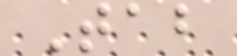Tab
